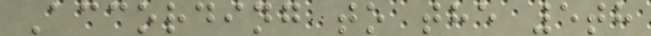According to the 5th
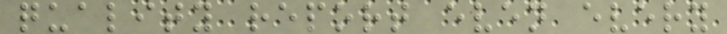quality report even every
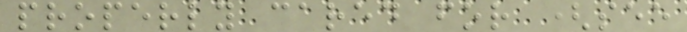properly cared for (see
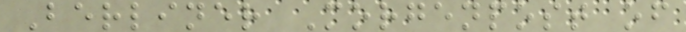Berliner Morgenpost of
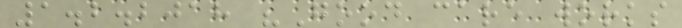1.2.2018 "Good care works
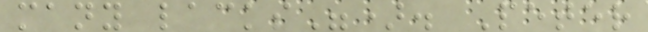many lacks"). Peter
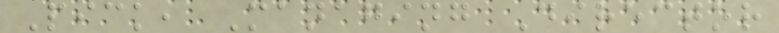Pick, Managing Director
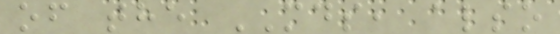of the MDS, also
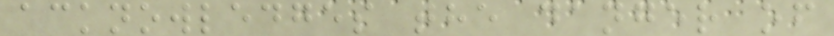acknowledges the danger of
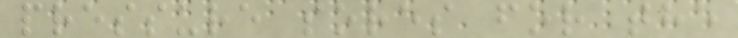pressure sores for the
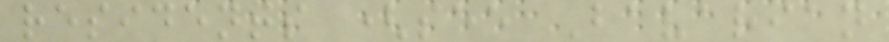residents (see Bavarian
